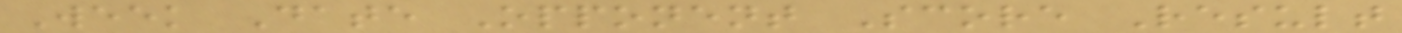Week Date Opponent Score Result
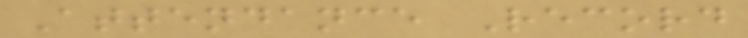Attendance Record
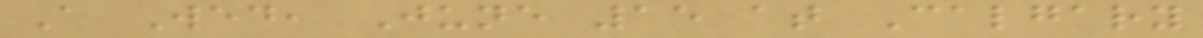A Wed, June 15 at Calgary
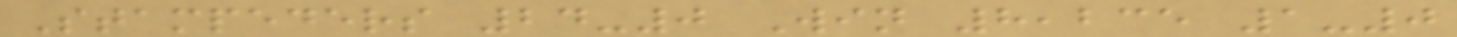Stampeders 24-0 Win 8,235 1-0
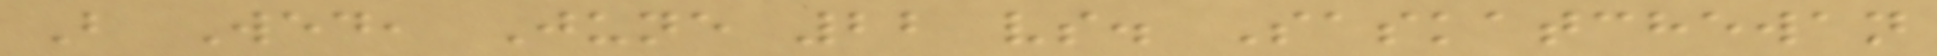B Wed, June 22 vs. Saskatchewan
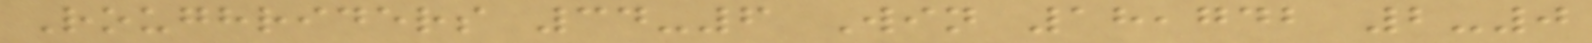Roughriders 34-6 Win 18,742 2-0
